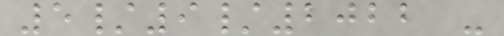5/9/2022 -
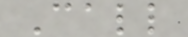Call
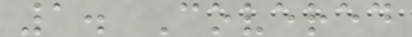1. Covered
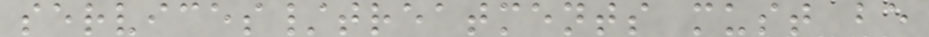services/treatments must be
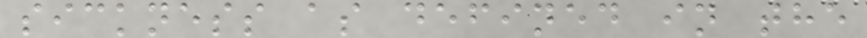sickness as defined in the
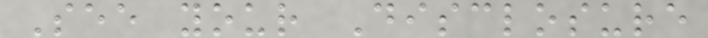See your Disclosure
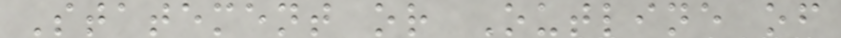Statement or Outline of
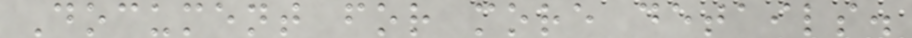Document for more details.
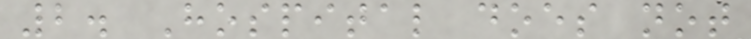2. Hospital does not
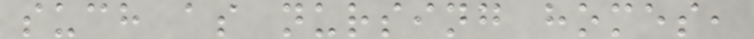such as nursing homes,
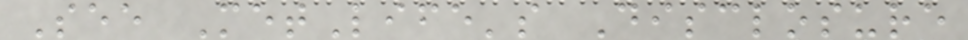See MetLife's Disclosure
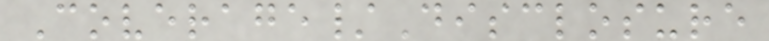Coverage/Disclosure
